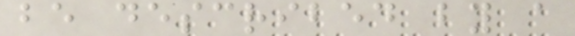be described by a
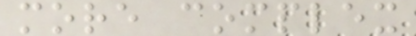more complex
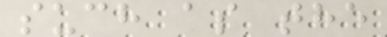such as the
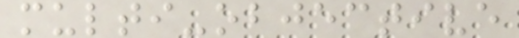multi-objective
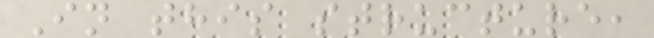In this structure,
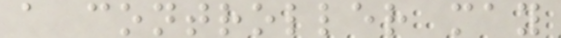a controller may
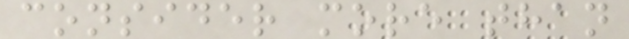consider more than
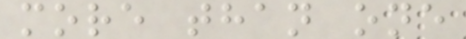more than one
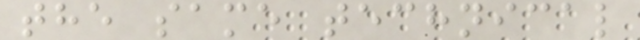the same technical
